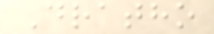Dratho
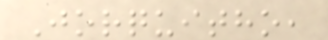Jorquitho,
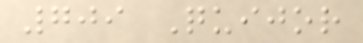709 Quijor
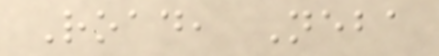Road, Neba
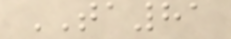TA81
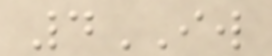4IW
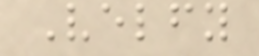Velfy
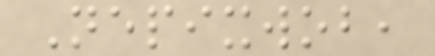Nepixwob,
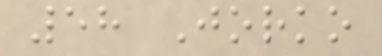58 Jorko
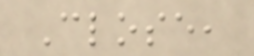Close,
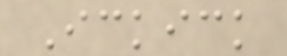Ickick
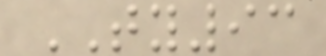TY93
